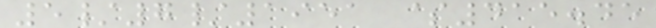5/7/1951 $415.45
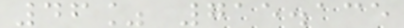46% 715.135
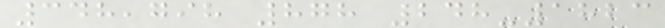348,798 878 248-1823
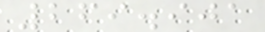269.901
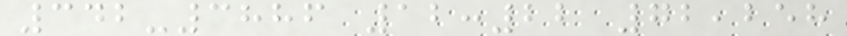342-3886 12:22 72,258
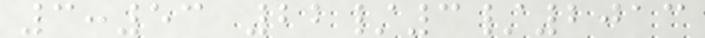3:53 22/3/2013
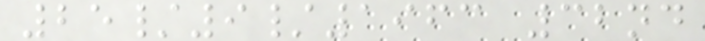25/9/1963 32nd
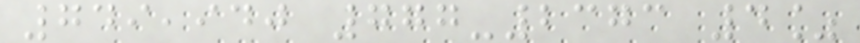749,940 777-2373 4%
